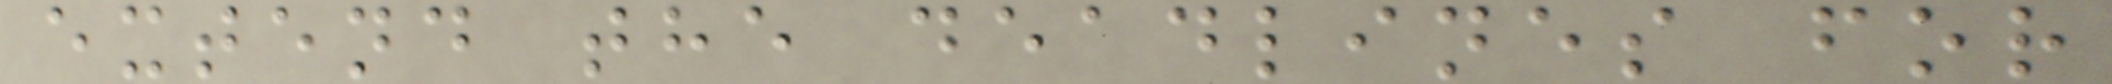extend the deadlines for
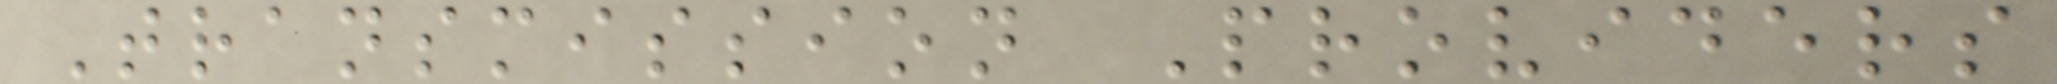Transmission Providers
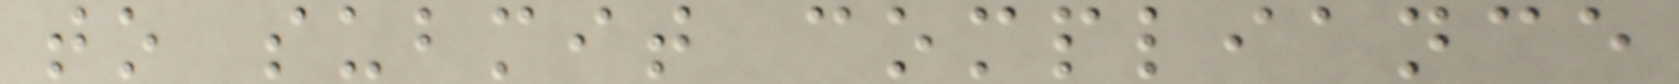to submit compliance
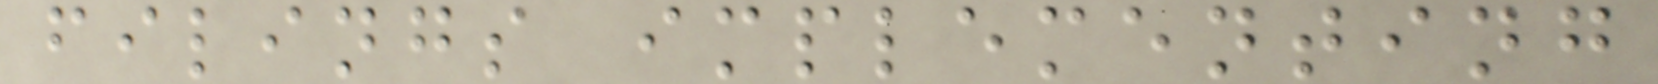filings implementing
